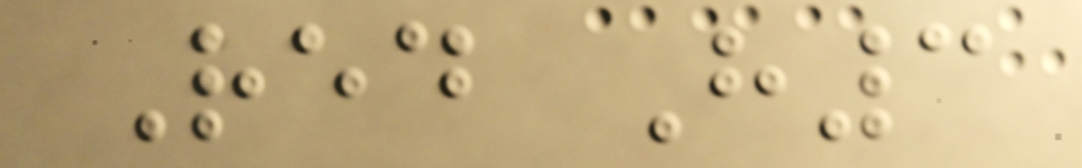Red H3
